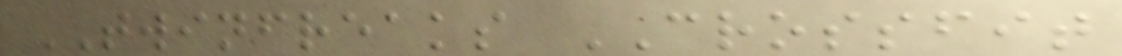TWINFREAKS CROSSFIT
